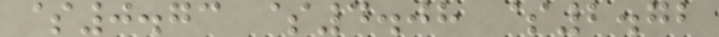$0.73 $4.08 $2.72
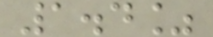1.4%
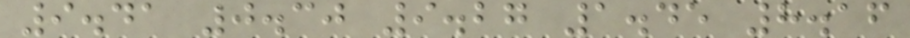9.41 0.30 9.27 1.45 8.16
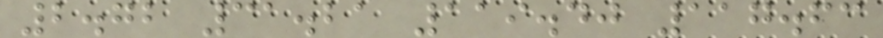2.72 31.21 119.40 117.63
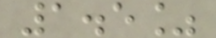1.5%
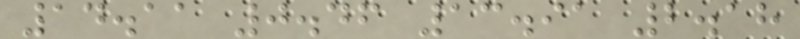14.11 0.46 13.91 2.18
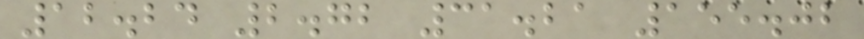12.24 2.72 31.21 155.02
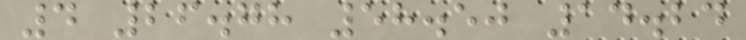4 26.78 58.50 14.24
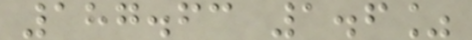187.63 1.6%
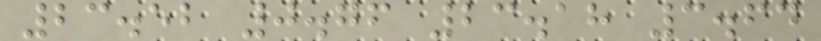23.52 0.76 23.18 3.64
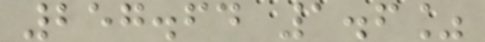257.64 1.6%
